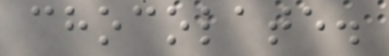chocolate.
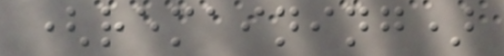(remaining)
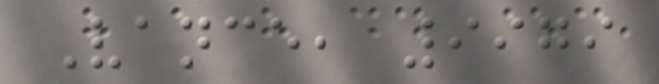Vance, 9979
